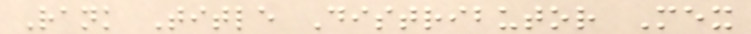Rank Title Distributor Mex
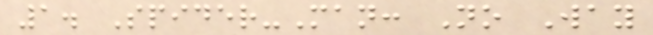1. Spider-Man: No Way
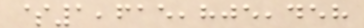$1,615,805,458
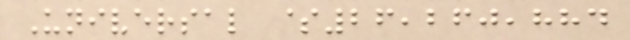Universal $26,260,884
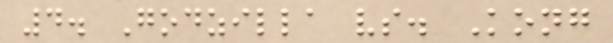4. Godzilla vs. Kong
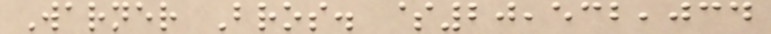Warner Bros. $20,532,034
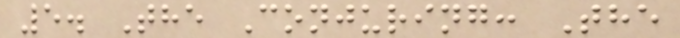5. The Conjuring: The
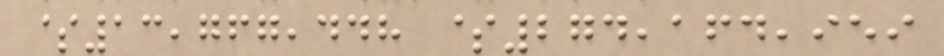$13,767,448 $274,164,959
